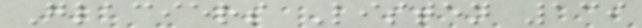Glaciers Listen 139
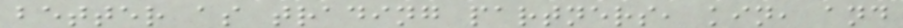better as trading partners, kin, and
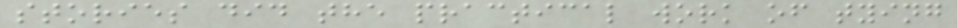stories did the practical work of tying
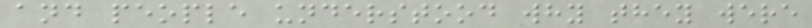and people understood why they were
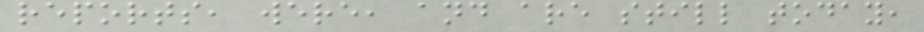reports, were, and are still today,
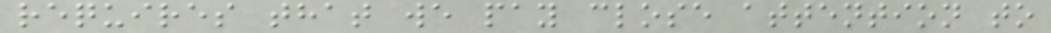requires that we pay close attention to
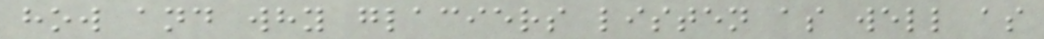how and why glaciers listen as well as
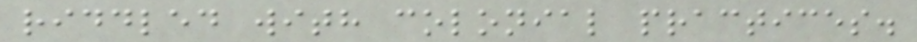riddled with colonial practices.
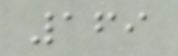169
